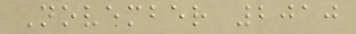November 2010
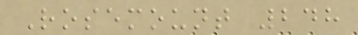Rosemount 248
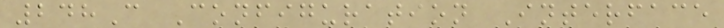248C Configuration Interface
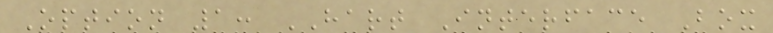Option 1: HART Interface Box
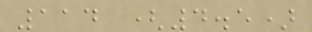114 (4.5)
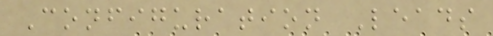Configuration Leads
